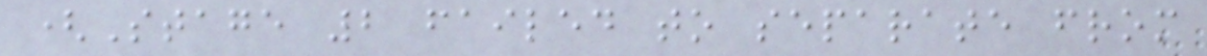(Stage 2 failed to separate from
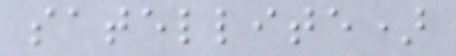satellite)
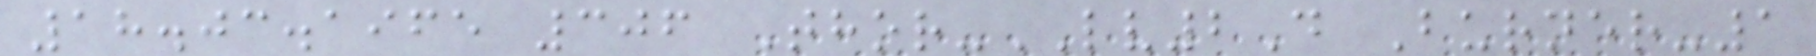18.03.1965 306 Thor-LV2D Burner-1
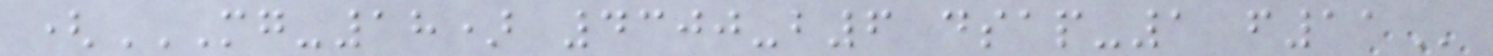(MG-18) 4300-B6 DSAP-1 F11
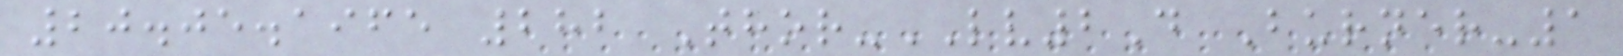20.05.1965 282 Thor-LV2D Burner-1
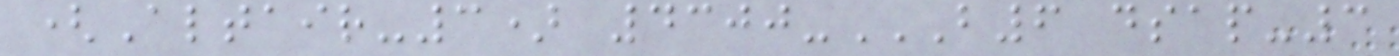(Altair-3) 4300-B6 DSAP-3
